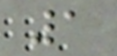1
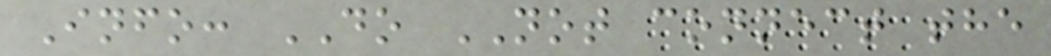Info: DO NOT connect the
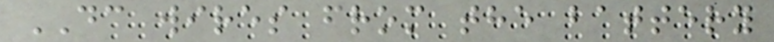DC wires from the battery
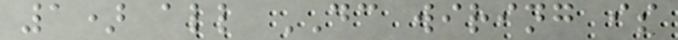1) all DC wiring is
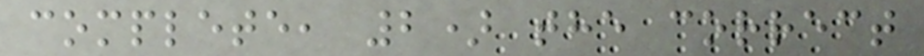complete, 2) the correct
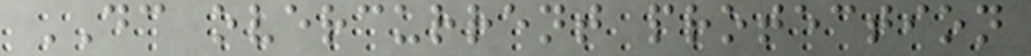DC overcurrent protection
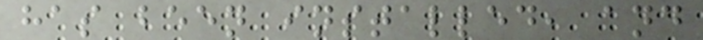has been installed, and
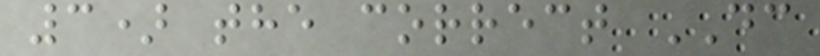3) the correct DC
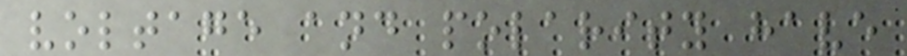voltage and polarity have
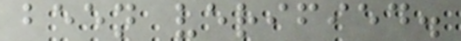been verified.
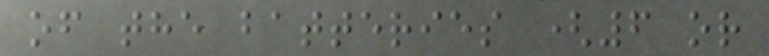of the batteries (6 or
